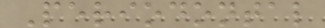Periodontal
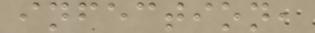infection,
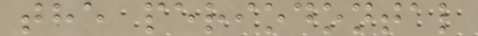the periodontal
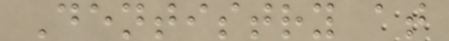Dentistry at
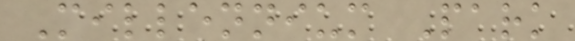Millennium Park
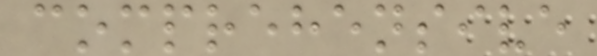comprehensive
